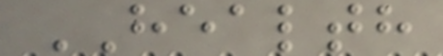HEALTH
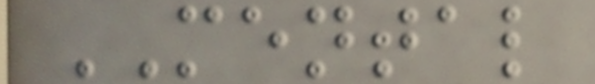MENTAL
